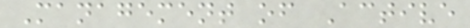Management of Active
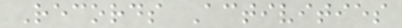Records Activities
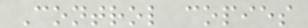Control copies
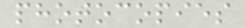photocopies
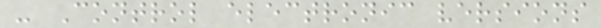- Control electronic versions
